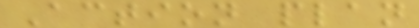Action plan
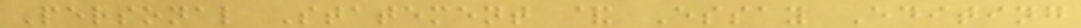Personal Statement & Essay Editing
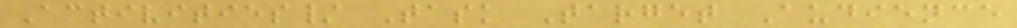Activities/ Task Target Audience
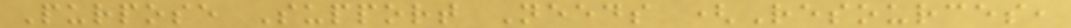Purpose Support Needs (Resources,
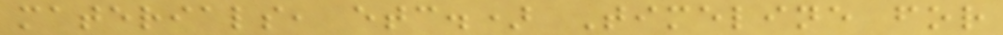materials, etc.) Timeline for
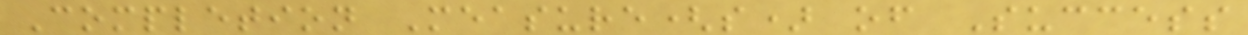Completion Measure(s) of Success
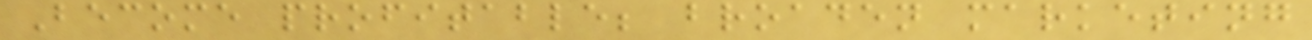Become profitable; broaden marketing
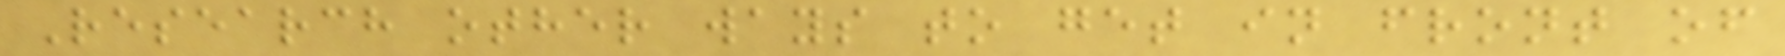Research other ways to get in front of
